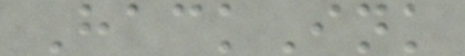HackInk
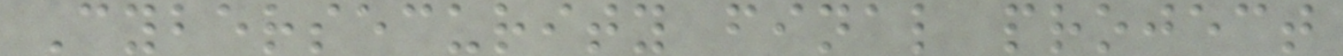Cybersecurity final project
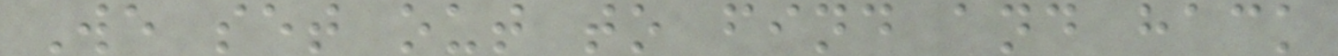We set out to find and hack
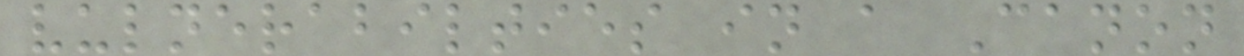vulnerabilties in a Canon
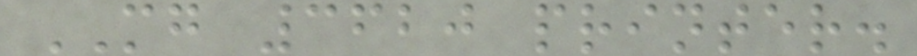MG 3620 printer.
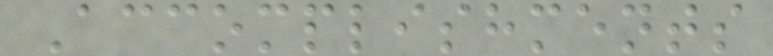Accomplishments
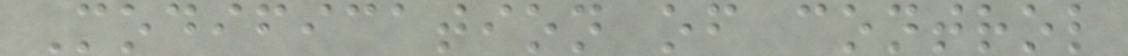Modification of control
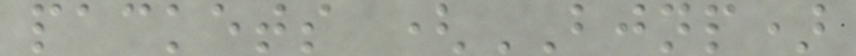packets (BJNP)
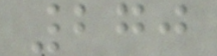270
